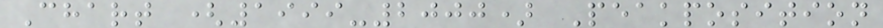Chart (1999-2000) Peakposition
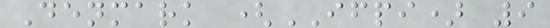Denmark (IFPI) 9
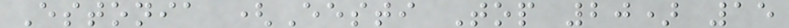Estonia (Eesti Top 20) 15
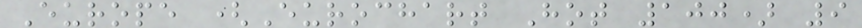Europe (Eurochart Hot 100) 9
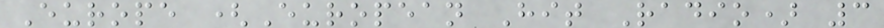Europe (European Hit Radio) 3
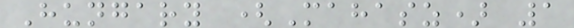Hungary (Mahasz) 1
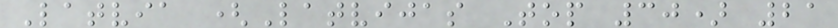Latvia (Latvijas Top 30) 21
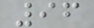96
